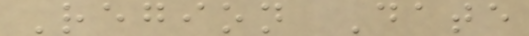Region Date
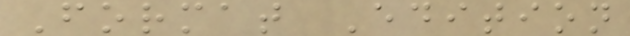Format Edition
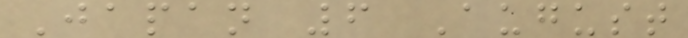Japan 6 August
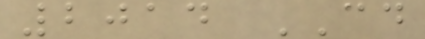2014 CD
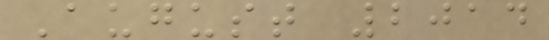August 2014
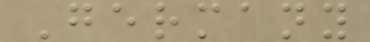Germany
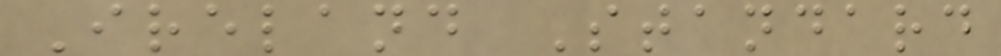Ireland Standard
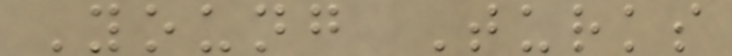Young Turks
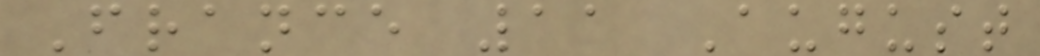France 11 August
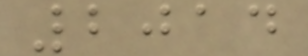2014
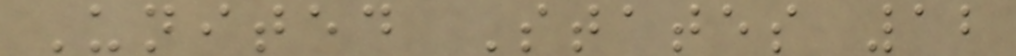United States 12
